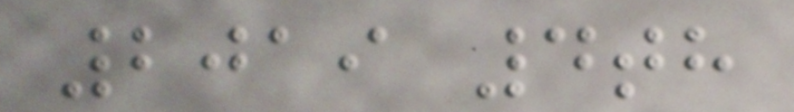2019 4th
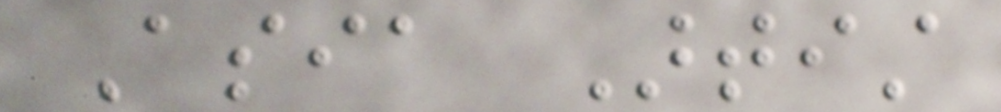Asia Artist
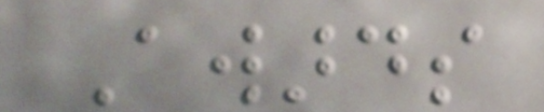Awards
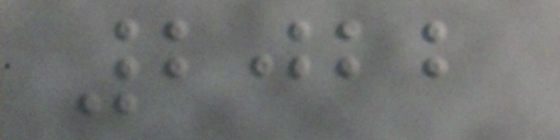2022
